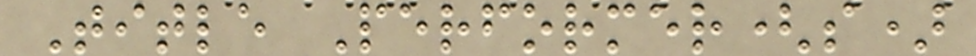Title Performer(s)
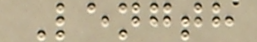Length
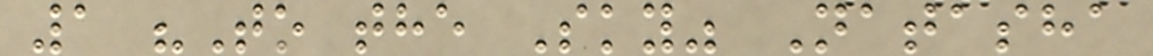1 "To the Sky" Natasha
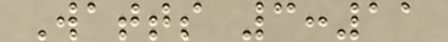Watts 3:11
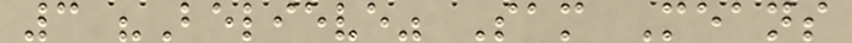3 "Believe" Sam Means
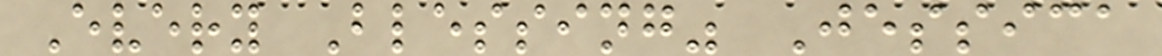Every Blessing" Jessica
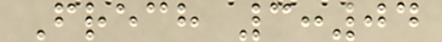Frech 3:04
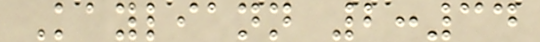Kayliann 2:34
